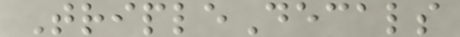TripleDecals
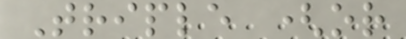Triple (or
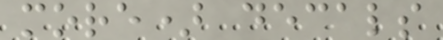more) decals
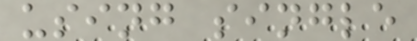using single
